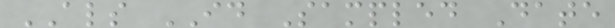ALS ID Sampled Date
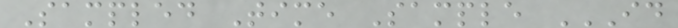Sampled Time Sample ID
